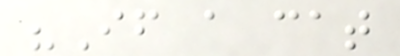"If a cat
